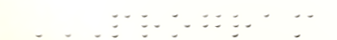PROGRAM
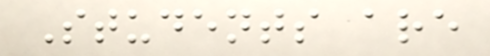Students are
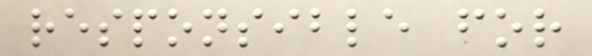responsible for
